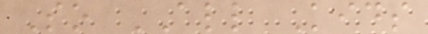So ALL Kids
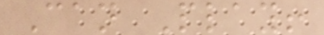Can Play!
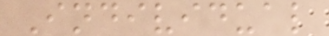Individual
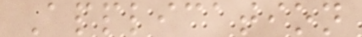Application
